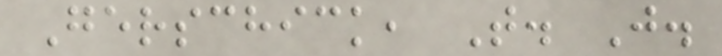Gerschick, T. J.
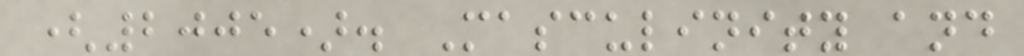(2005). Masculinity and
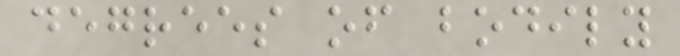degrees of bodily
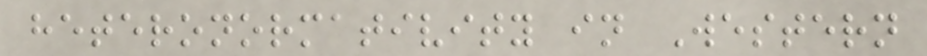heteronormativity in Western
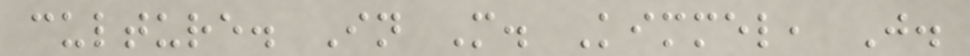culture. In M. Kimmel, J.
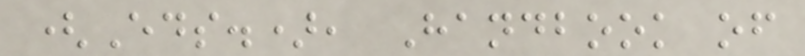(Eds.), Handbook of
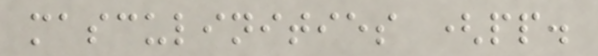masculinities (pp.
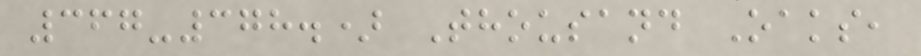367-378.) Thousand Oaks,
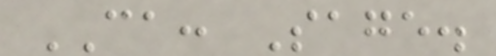CA: Sage.
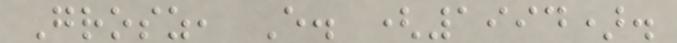Grosz, E. (1994).
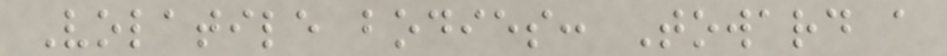Volatile bodies: Toward a
